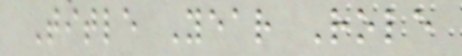Title Year Role
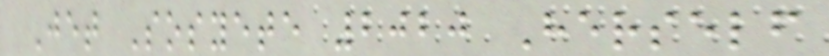Jet Sosyete 2020 Herself
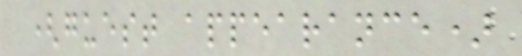(guest appearance)
